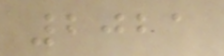2021
